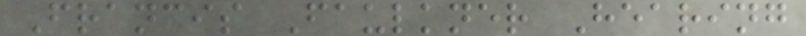Francis Faulkner Hearing
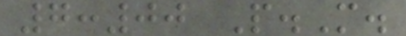7:00 P.M.
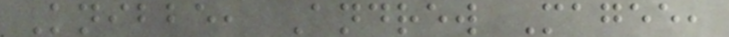Knibbe, Andrew Magee,
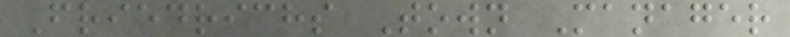Friedrichs Town Manager
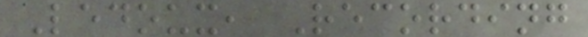Ledoux, Recording
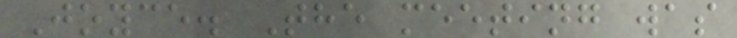Joyce. The meeting was
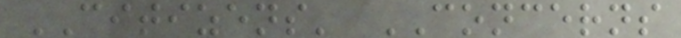CITIZENS' CONCERNS
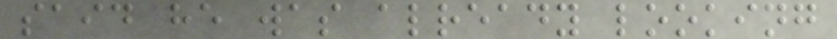said he was already looking
